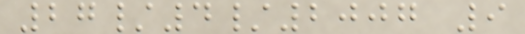27/4/2007 9
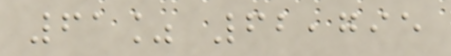61% 62,795
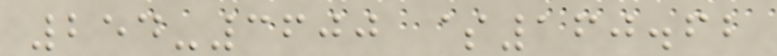254-3600 $160.62
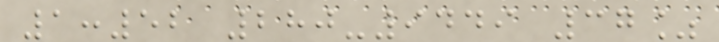1:52 280-9449 37%
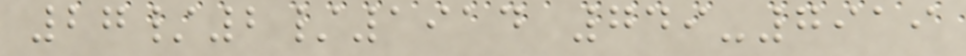27/2/1914 749-7919
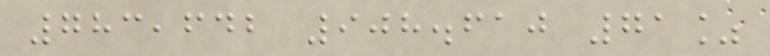783,642 908.610 71%
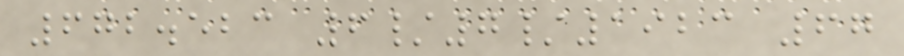672.523 6/7/1923 67
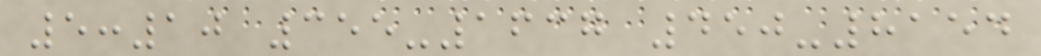5:10 355-1637 450-8154
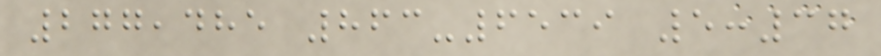277,485 863-6539 5:37
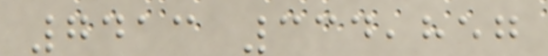7413 334,857
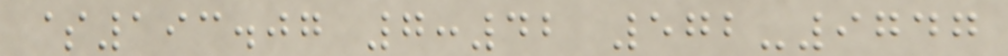$193.07 7:42 572-9747
